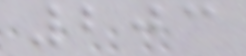203
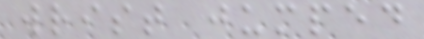wrist jumped
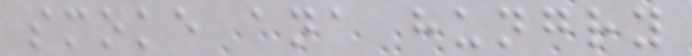smoke ana hungry
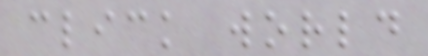click world
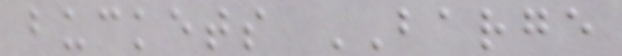buckets BARGE
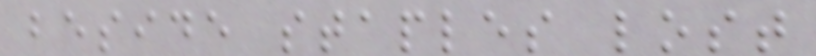beside staples lost
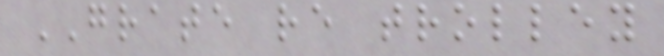GRATE re trolley
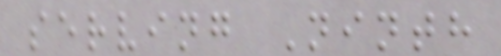serving Ninth
